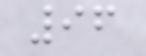96
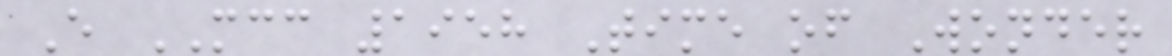E MCC 1958 Time of Wonder
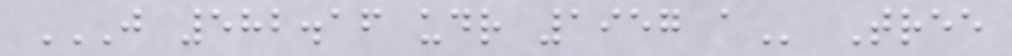J 582.16 UDR 1957 A Tree
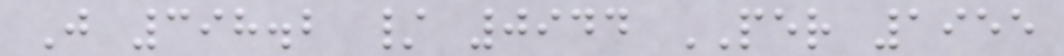J 398.2 / 0944 PER 1955
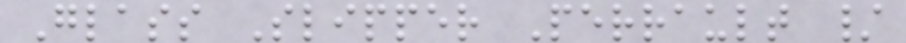Glass Slipper Perrault /
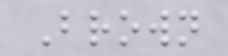Brown
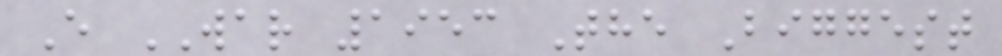E WAR 1953 The Biggest
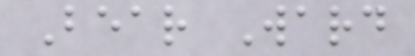Bear Ward
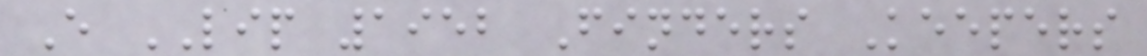E LIP 1952 Finders Keepers
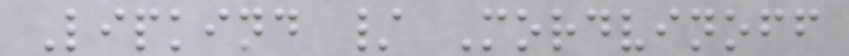Lipkind / Mordvinoff
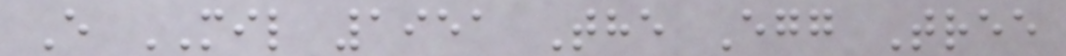E MIL 1951 The Egg Tree
